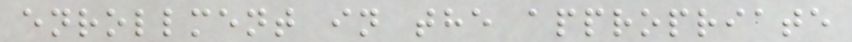enrollment in the appropriate
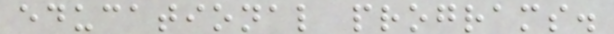educational programs.
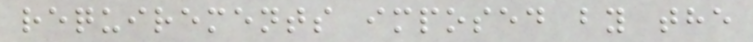requirements imposed by the
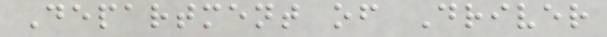Department of Driver
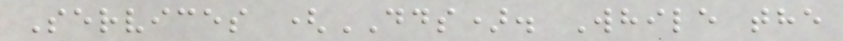Services (DDS). While the
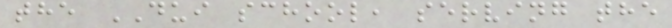the DUI school, serving the
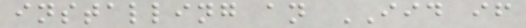installing an IID if
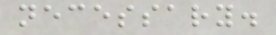necessary.
